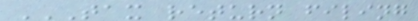TAX RETURN FILING
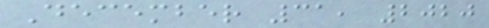December 31, 2020
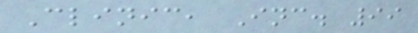Clinic, Inc. 99
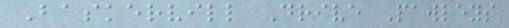Baskervill Drive Pawleys
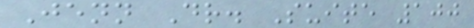Jenn Dr. Suite 100
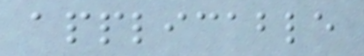applicable
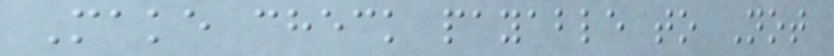Make check payable to Not
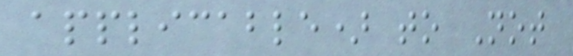applicable) to Not
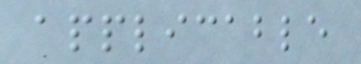applicable
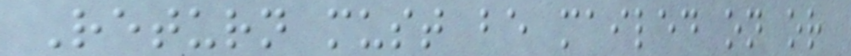Return must be mailed on or
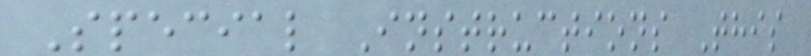Special Instructions This
